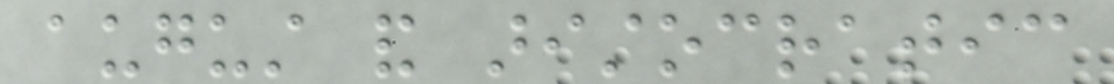august and aristocratic
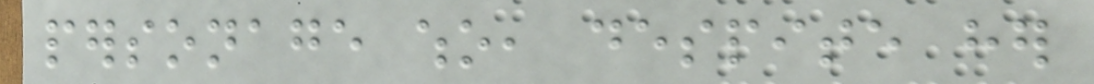personage who, despite her
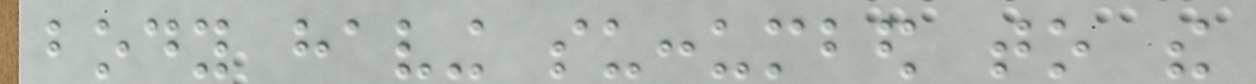body having succumbed to the
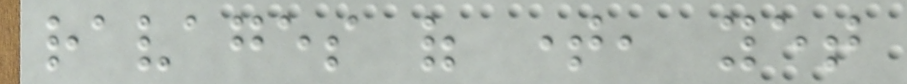ravages of time, yet
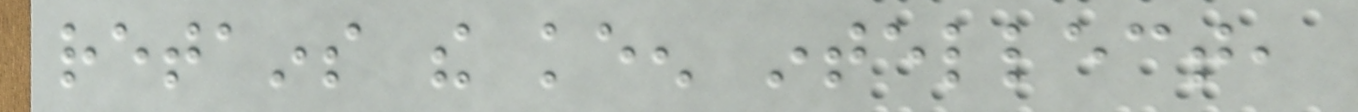retains the keen intellect,
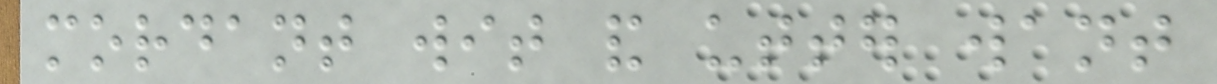mordant wit and utter want
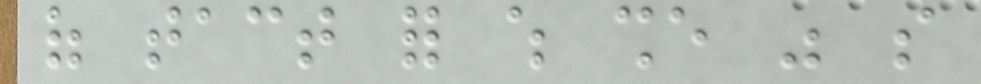of tact for which she was so
